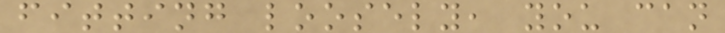fitting loosely, you can
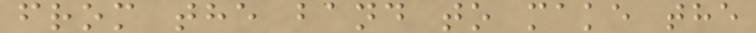from the band to make the
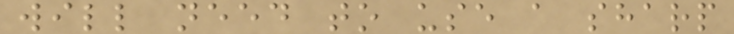will need to use a sharp
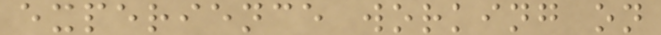experience working on
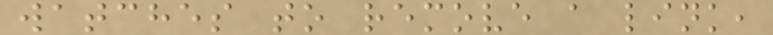watches to remove a link,
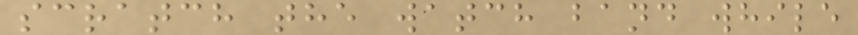scratch the watch band while
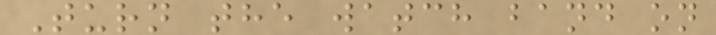Turn the watch band on
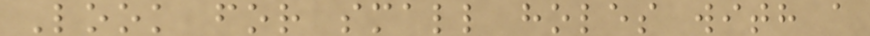Look for small holes with a
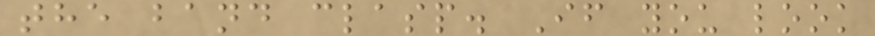the band clasp. If you look
